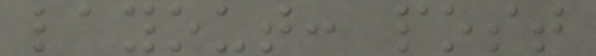layout: post
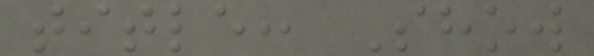title: Show
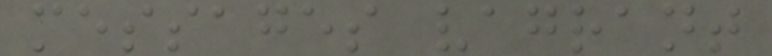messages vagrant
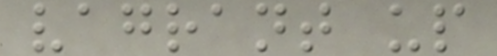vagrant up
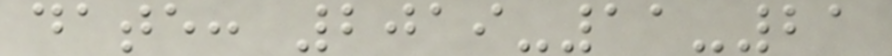date: 2019-11-21
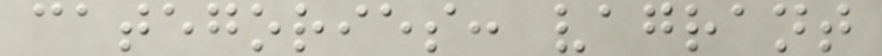categories: vagrant
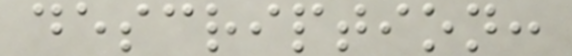description:
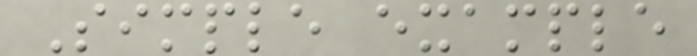Simple example
